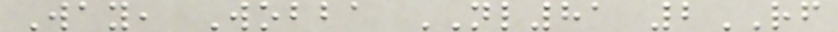Way, Wobba NL81 2RF
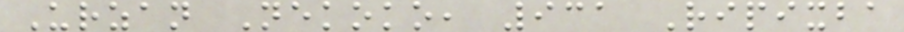Urzan Nekoko, 931 Ripixba
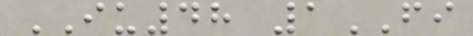IU48 1FI
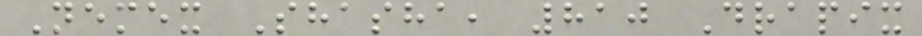Nemex Shasha, 810 Drapix
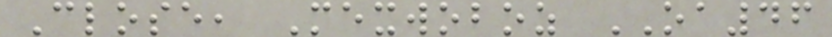Close, Mexwoboz OA46
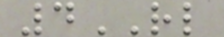4RL
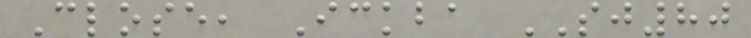Close, Ickba SJ80
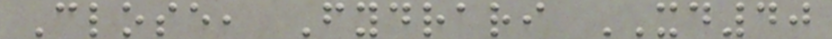Close, Fydrari XD40
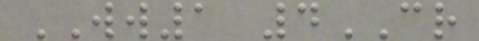WW1 4CR
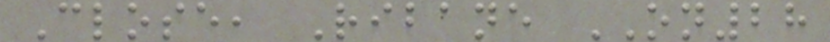Close, Ribane ON28
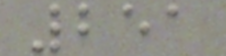251
